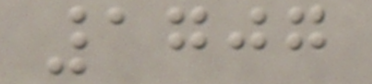1707
